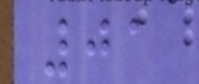01
